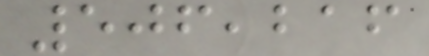506,216
